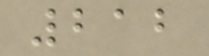212
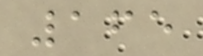165
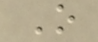O
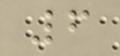6
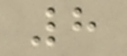8
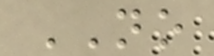NO
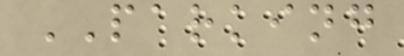PARKING
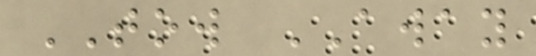TOW AWAY
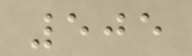505
